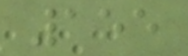155
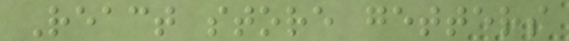React store getters
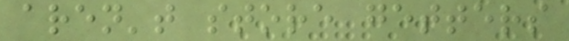aren't store getters
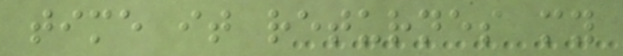time it returnes my
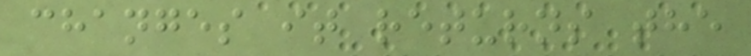changes it returns the
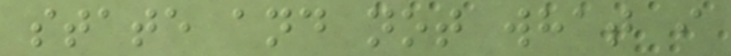state and not what i
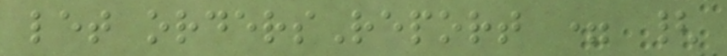let ordersReport = {
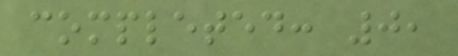completed: 0,
